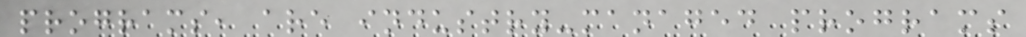programs, are industry-managed programs
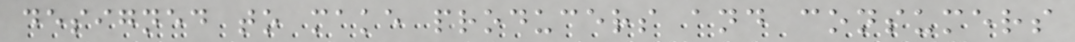designed to make producers and consumers
